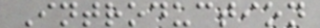Introduction
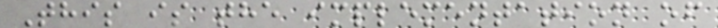This is the implementation of
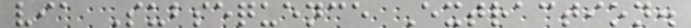via Subsequence Extraction.
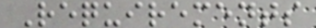Requirements
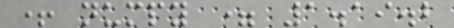+ numpy = 1.19.2
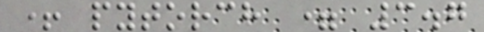+ pytorch = 3.7
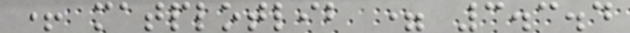+ matplotlib = 3.3.4
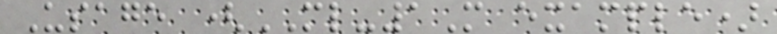Usage (ML-1M example)
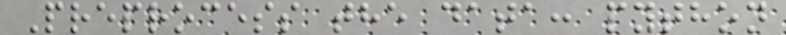Preprocess the data: python
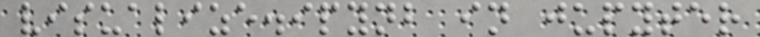visualize.ipynb in jupyter
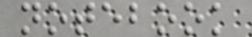notebook
